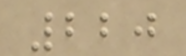220
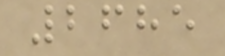2685
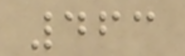463
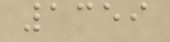1359
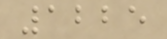1225
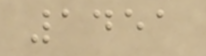1451
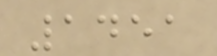1451
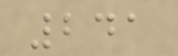241
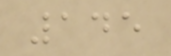145
